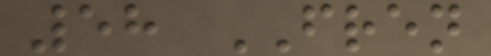58 FREN
